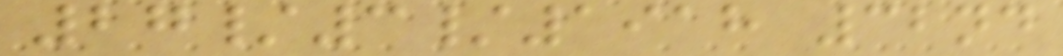27/3/1918 32nd
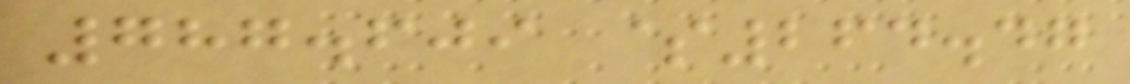787.609 $264.47
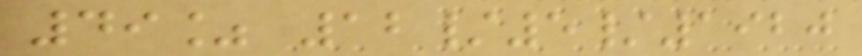49% 12/5/1920
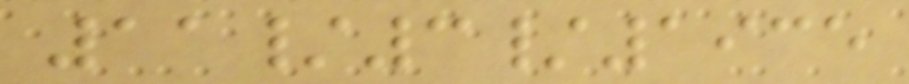11/3/1935
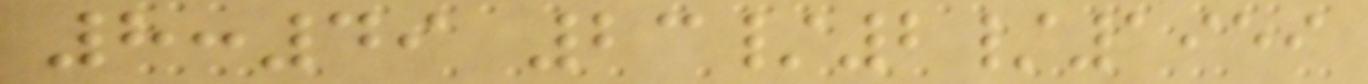8:49 23/2/1959
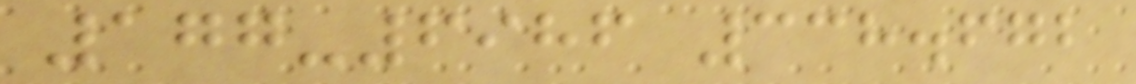177-6986 338.672
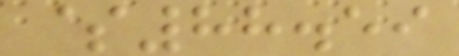$88.59
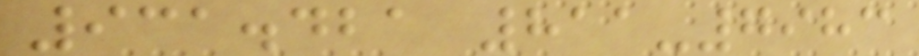931.421 811-7983
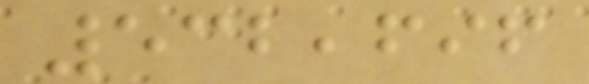532,696
